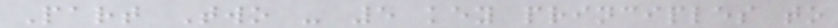Part Two - 5 key principles to
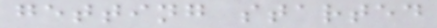getting started
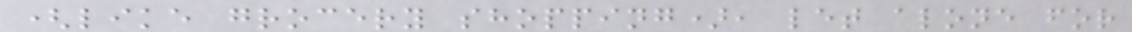(like grocery shopping), let alone for
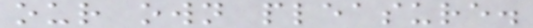our own pleasure.
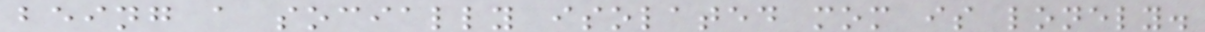being a socially isolated mom is lonely.
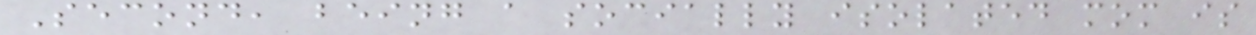Second, being a socially isolated mom is
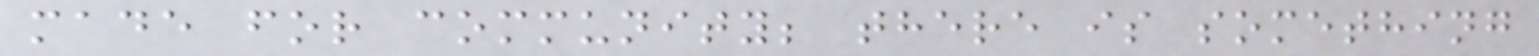made for community; there is something
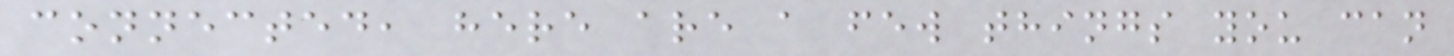connected, here are a few things you can
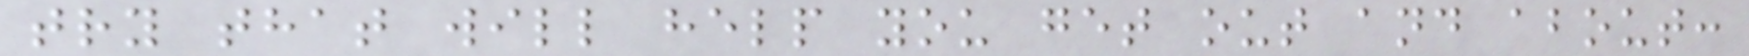try that will help you get out and about:
